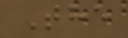The
